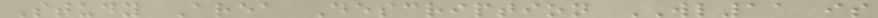Study Area Description WL11 is
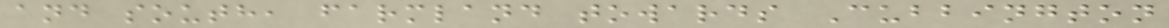and south, farmland towards Cubbington
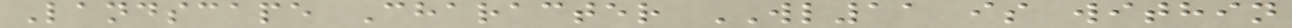Landscape Character WL11 is within
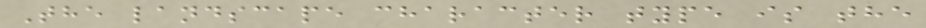The landscape character type is the
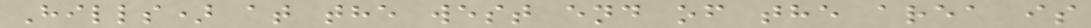Hills) at the west end of the area is
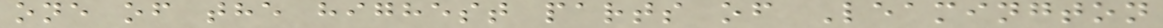one of the highest parts of Leamington
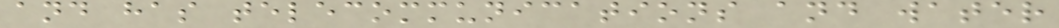and has telecommunications and water
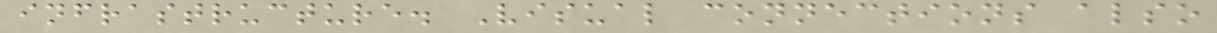infrastructure. Visual connections also
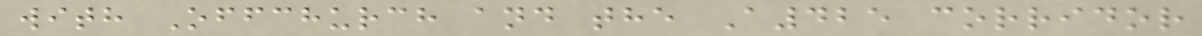with Offchurch and the A425 corridor
